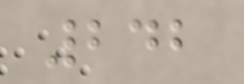242
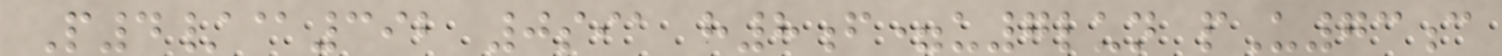P4/@392 0sia h8f=u7lun pU73c
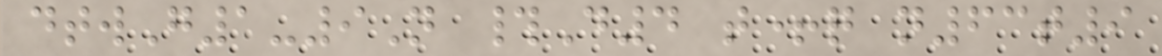dtwG1-9N #D4 t+q n63t9
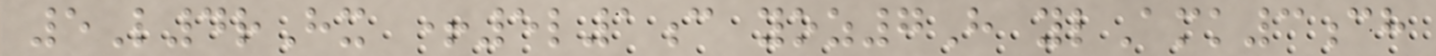5L4rHx +5l1c yoz7H ylAmk3ch
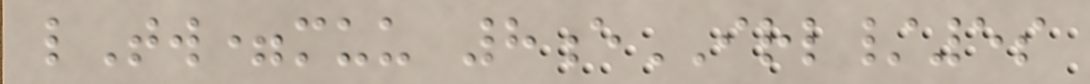lTw=muu 8eIRL/5s
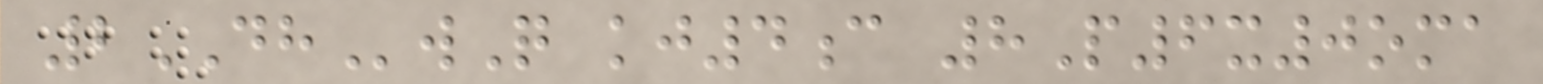2DHwQ kj4c 8P6x0oma
